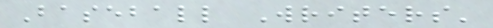Baseball Writers'
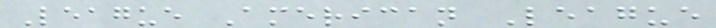League American League
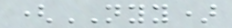(NYY)
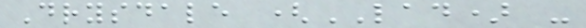Drysdale (LAD) -
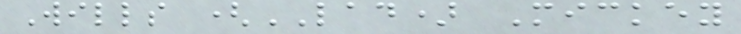Wills (LAD) Mickey
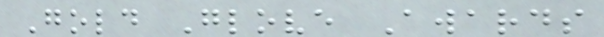Gold Glove Awards
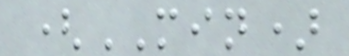(MIN)
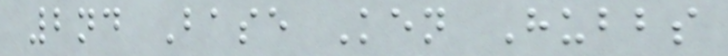2nd Base Ken Hubbs
